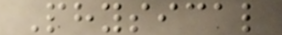Physical
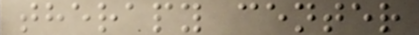therapy center
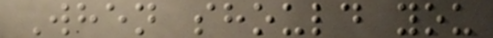When should you
